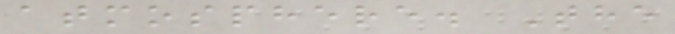atmosphere. The
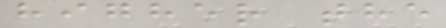higher the
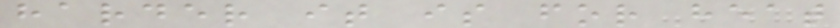harder it is for heat
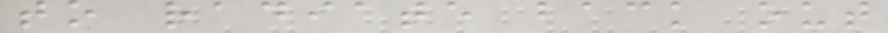to radiate back out
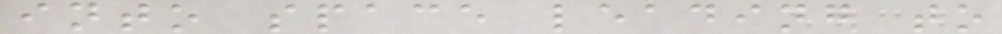into space leading to
